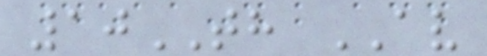10TH AV
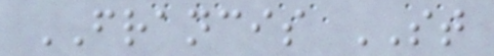FRANCIS ST
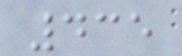435
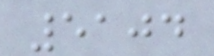5104
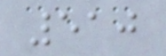510
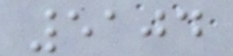5104
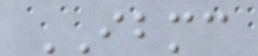IBMC
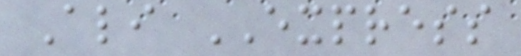Ali EXPRESS
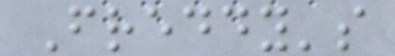Freddy's
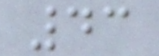43
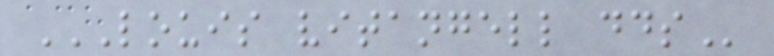LOUIS VITANGELL DDS
